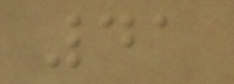41
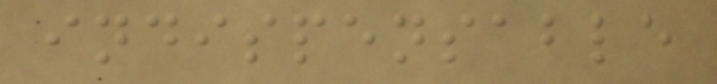indispensable
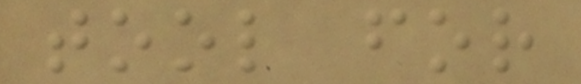tool for
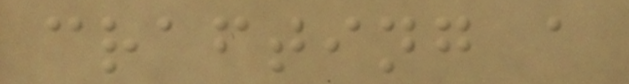crafting a
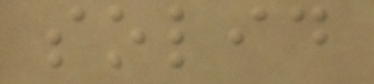solid
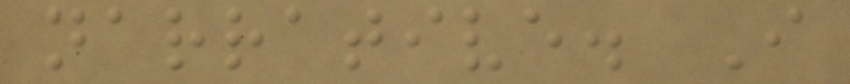narrative. I
